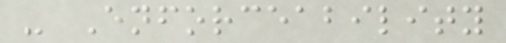- Enforceability
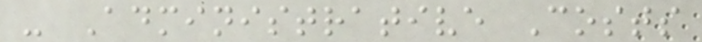- Administrative Costs
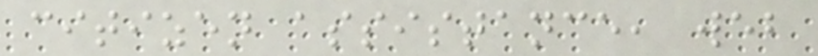citizen assistance, web
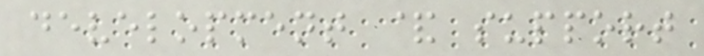development & support
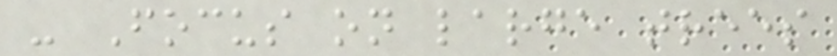- Focus on large trees
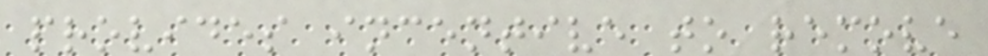provides incentive to remove
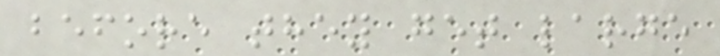before they get large
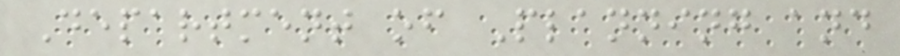Department of Planning and
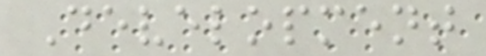Development
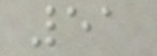51
